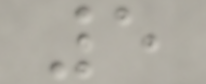5
